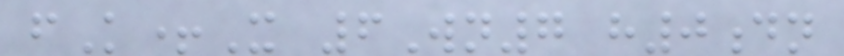fK+X 6Wn7 h0dn
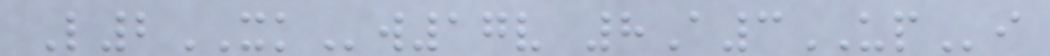L2XKw17v 8A3UPi
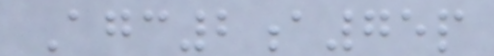Agc2a75p
